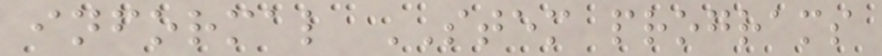informal STEM programs
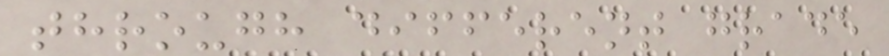through different grade
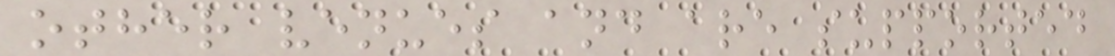other venues and are supported
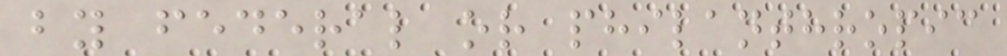by federal or philanthropic
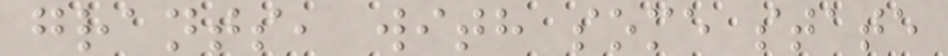grants, with some state
